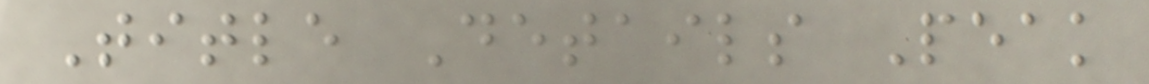Title Details Peak
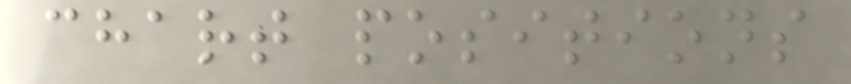chart positions
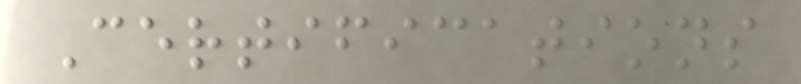Certifications
